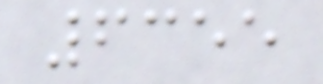6355
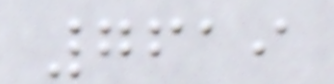7619
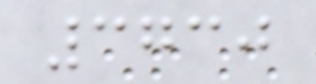3730
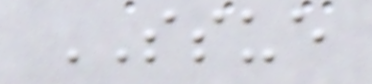SSUE
